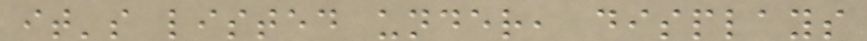it's listed under, displays
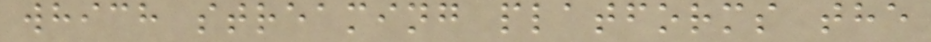which streaming platforms the
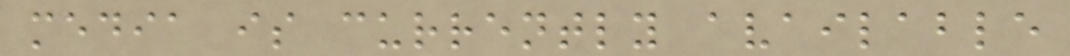media is currently available
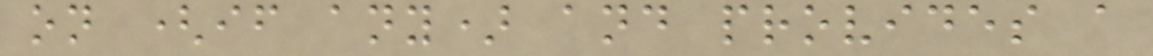on (if any) and provides a
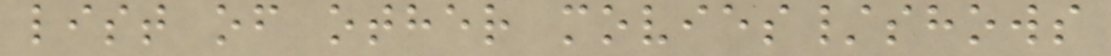list of other movies/shows
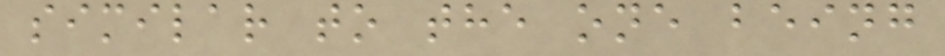similar to the one being
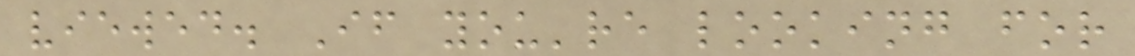viewed. If you're looking for
